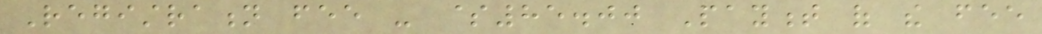Registration fee - $85.00 Payment of the fee
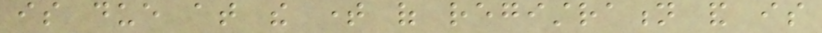is due at the time of registration and is
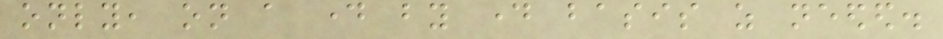only, on a day by day basis as needed.
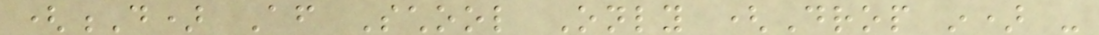(D) After School Only (Drop in) -
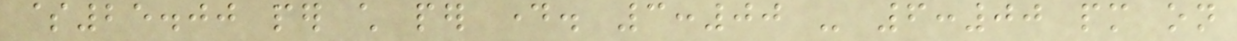$25.00 per child per day. 3:00 - 6:00 pm on
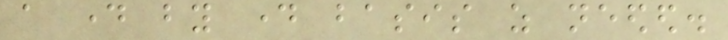a day by day basis as needed.
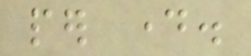per day.
